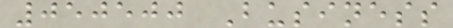050500 Business
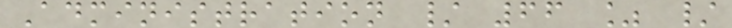Administration / 66 % /
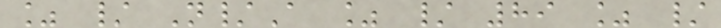% / N/A % / 89 % /
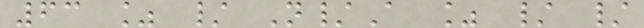63 % / N/A % / /
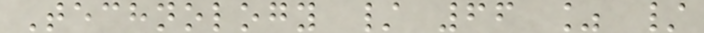Technology / 66 % /
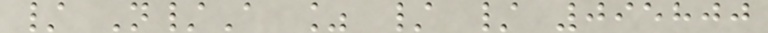/ N/A % / / 095800
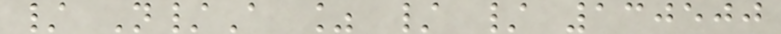/ N/A % / / 130500
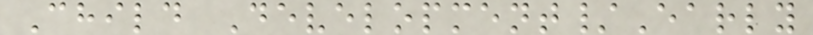Child Development/Early
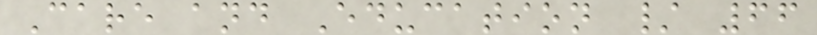Care and Education / 66
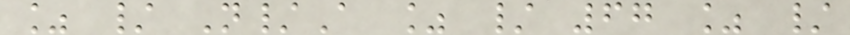% / N/A % / 67 % /
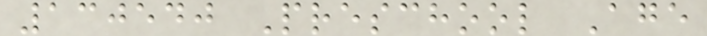130540 Preschool Age
